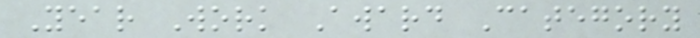Year Work Award Category
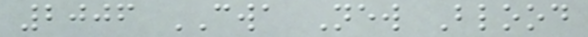2006 CWA New Blood
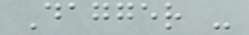Dagger -
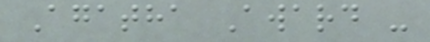Agatha Award -
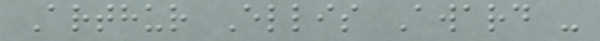Arthur Ellis Award -
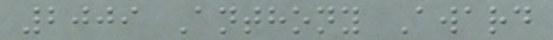2009 Anthony Award
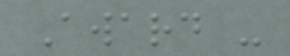Award -
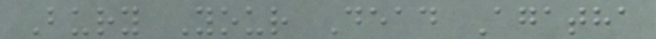Bury Your Dead Agatha
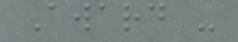Award -
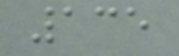135
